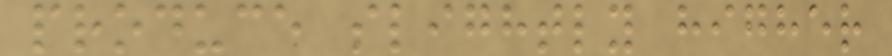produce slightly higher
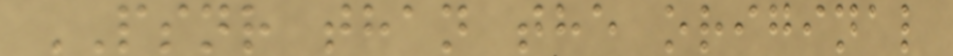PSNR than the original
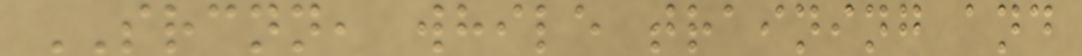SRCNN, while training and
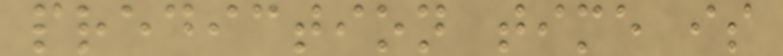prediction time is
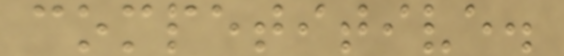competitive.
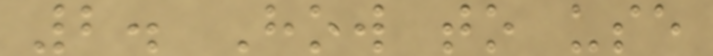2. How to use
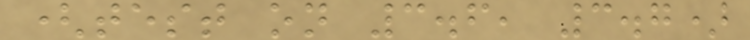(test on 3.6, 3.7)
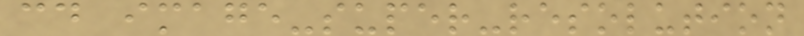cd image-super-resolution
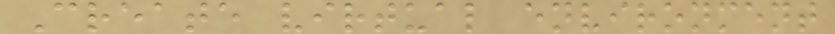Create virtual environment
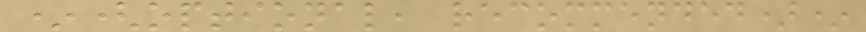*(optional, recommended)*
